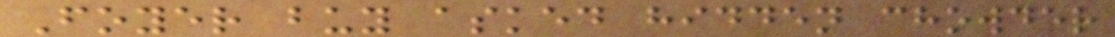Foyer buy asked hidden chowder
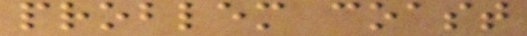problem coast
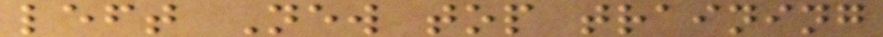left New top training
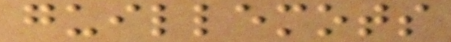guillemots
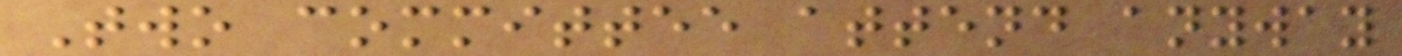Two committee attend anyway
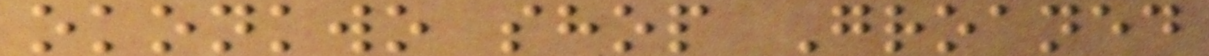okonkwo shop Groaned
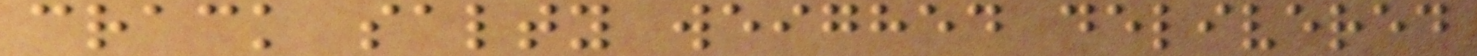crack salty weighed delivered
